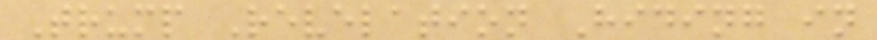Trump Revelation Hiding in
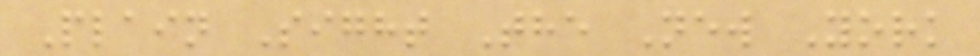Plain Sight The New York
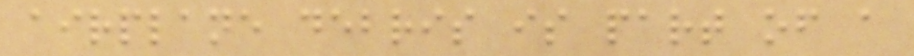airplane debris is part of a
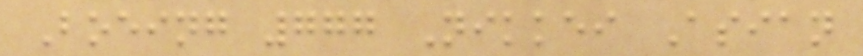Boeing 777 Nikkei Asian
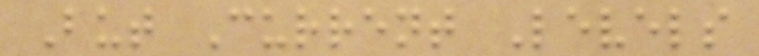But Current Levels
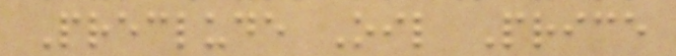Preclude Oil Price
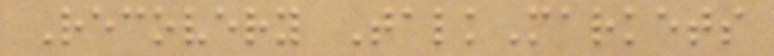Recovery TalkMarkets
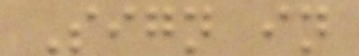Sign in
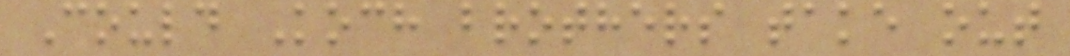Could Koch brothers take out
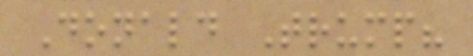Donald Trump?
